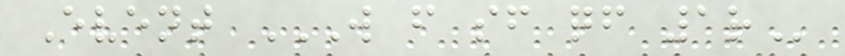Event W F SF QF 1R
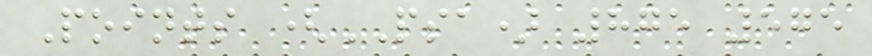Points (PSA) 875 575
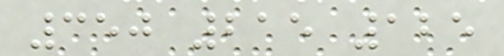350 215 125
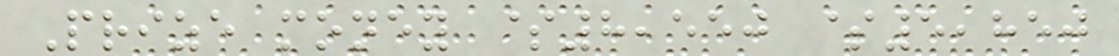Prize money $8,550 $5,850
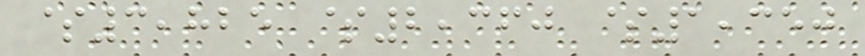$3,825 $2,360 $1,350
